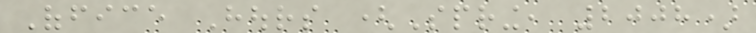Office Hours (Spring, 2008)
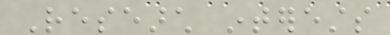Research interests
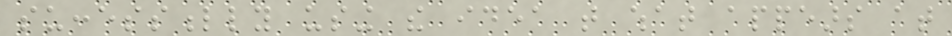successfully using the idea that what appears at
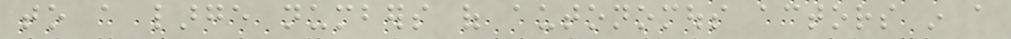to a large numbers of autonomous actors in a
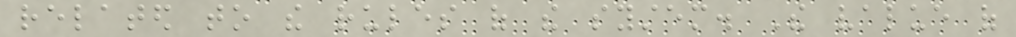related to the rules of the system. The value of
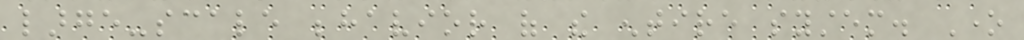large-scale behavior of the entire system. One
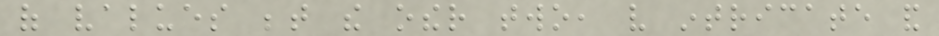of values between the other two, very intricate and
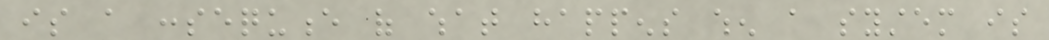is a consequence of what happens when a system is
